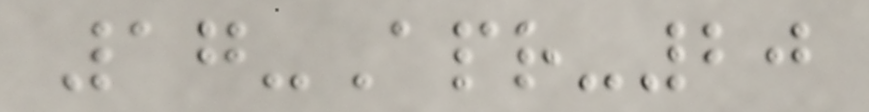17-Apr-20
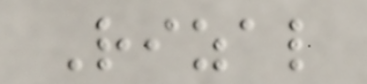Rizal
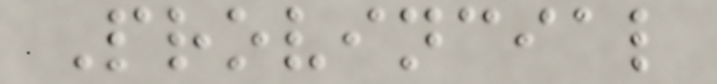Provincial
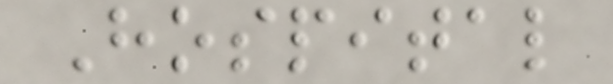Hospital
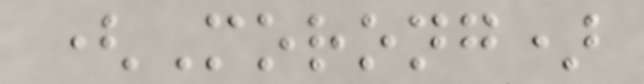(Morong)
